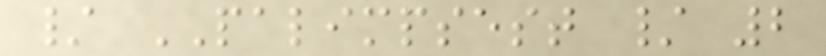/ PALIMPSEST / 2
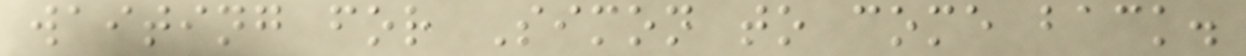waiting for Simon to come back.
